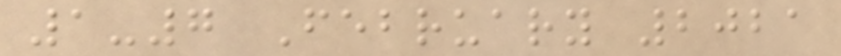1-7 February 2021
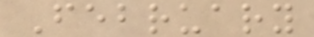February
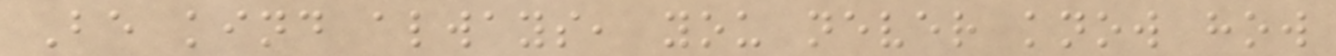Be kind always, you never know how
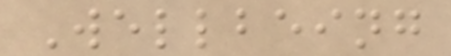Wellbeing
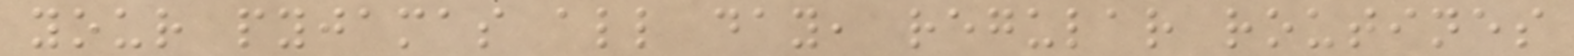your pyjamas all day, regular routines
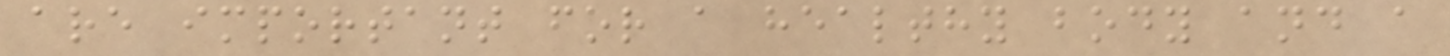are important for a healthy body and a
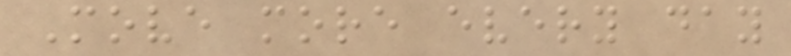Move more every day
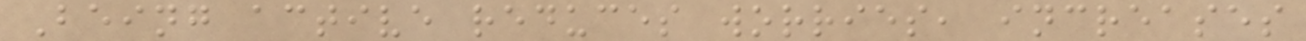Being active reduces worries, increases
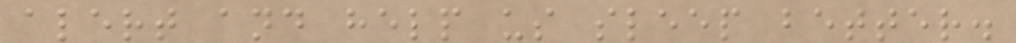alert and help us sleep better.
